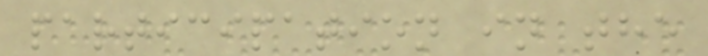participation in the
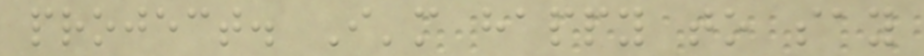project. I'm happy to say
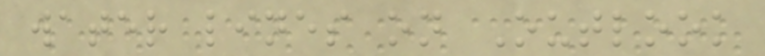water lines on Outlook
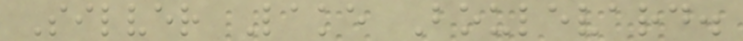Silver Lake Boulevard.
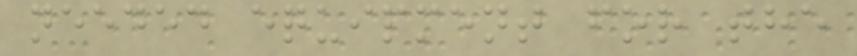needed equipment for the
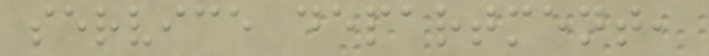service department,
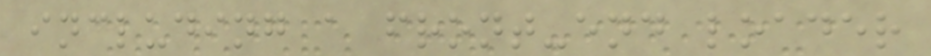including a front-end loader
